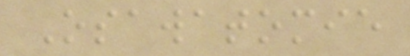Osawatomie
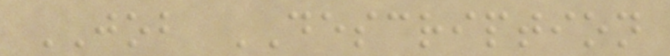JOB DESCRIPTION
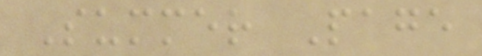Summer Page
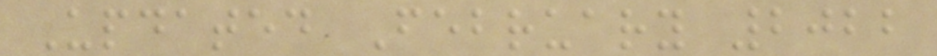Updated February 2022
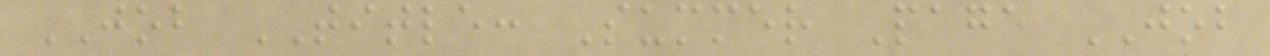JOB TITLE: Summer Page JOB
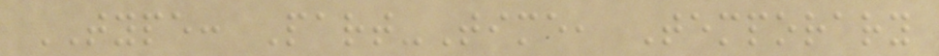TYPE: Part-Time, Temporary
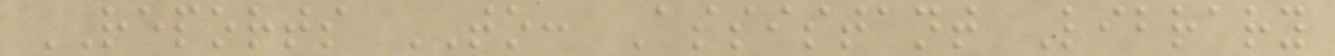REPORTS TO: Assistant Library
